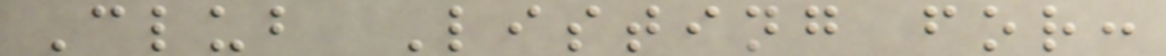Club Listing for:
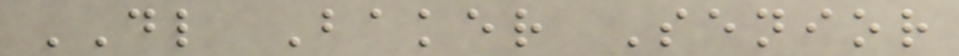DL Baker Senior
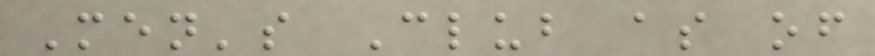Men's Club as of
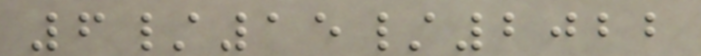6/15/2022
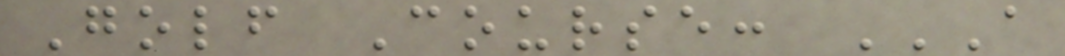Golf Course: A
